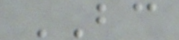BC
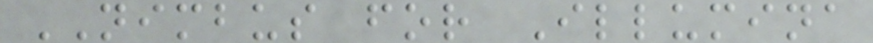NIMBUS for Illumina
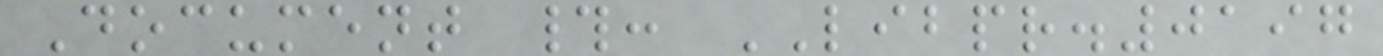Document #: LIBPR.0197
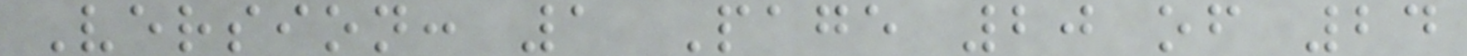Version: 1 Page 20 of 24
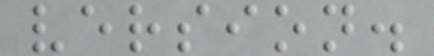version.
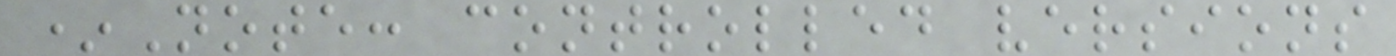*Note: controlled versions
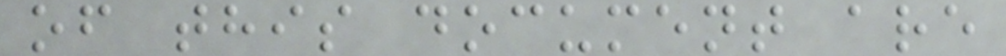of this document are
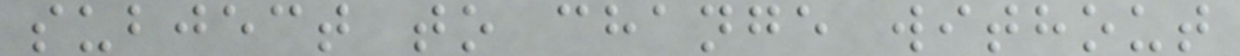subject to change without
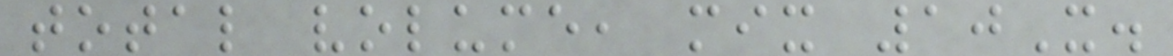total volume, mix 10X.
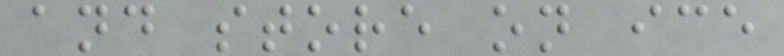and store on ice
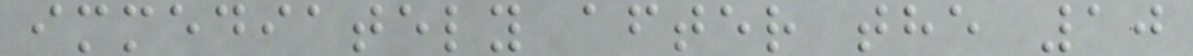immediately after the 10
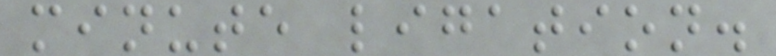minute ligation.
